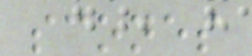scones
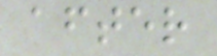after
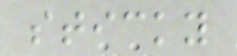sticky
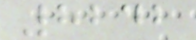8242
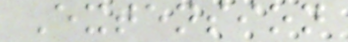Extension
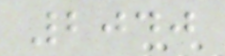2040
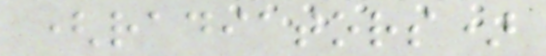(radiators)
